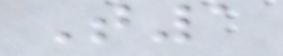T1
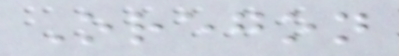Oregon
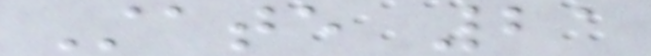State 21
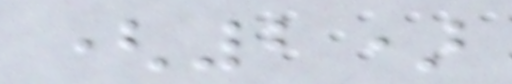(2)
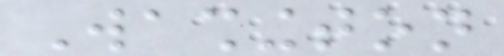Washington
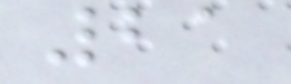21
